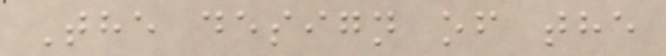The design of the
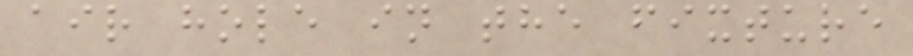air hole in the fixture
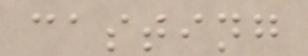casting
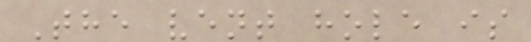The vent hole is
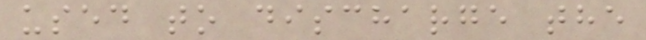used to discharge the
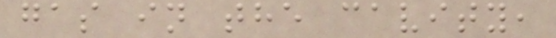gas in the cavity,
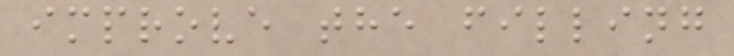improve the filling
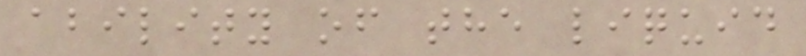ability of the liquid
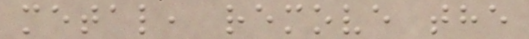metal, remove the
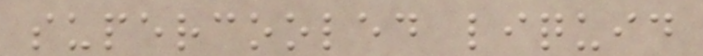supercooled liquid
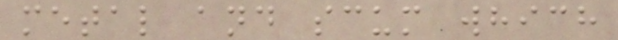metal and scum which
